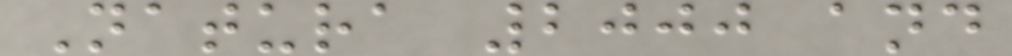Natura 2000 and
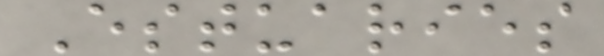Estuaries
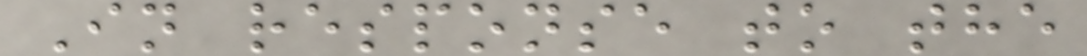In response to the
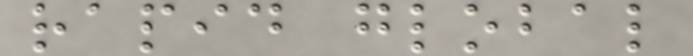rapid global
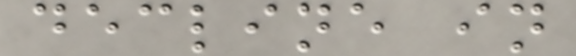decline in
